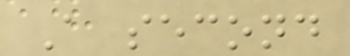A second
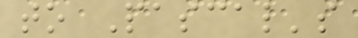to Pascal's
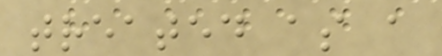treated as a
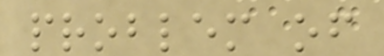problem of
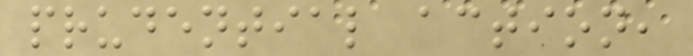prudential action,
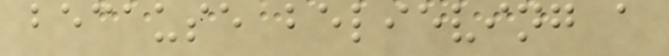because believing a
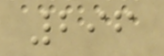296
